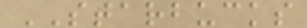STARBUCKS
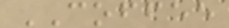COFFEE
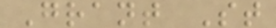Grant St
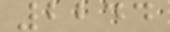2244
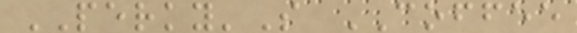PERKY'S COFFEE
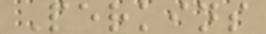Perkins
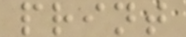print
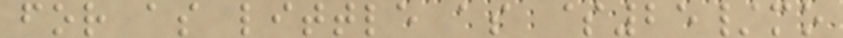for as little as $25/mo
